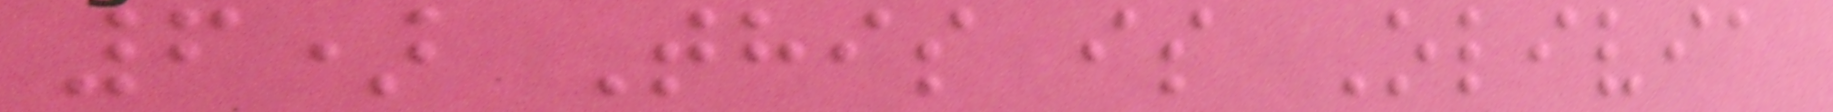6) This is Olivia
